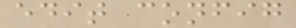edit config
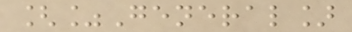[%General]
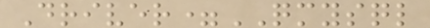Driver=QMYSQL
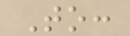To:
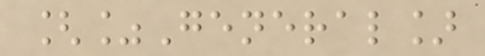[%General]
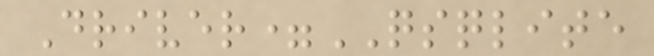Driver=QSQLITE
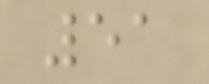51
